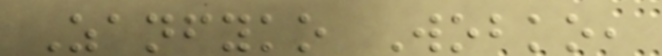Zanfyko Wobko,
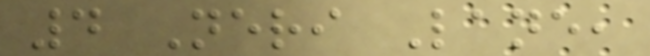4 Neri Lane,
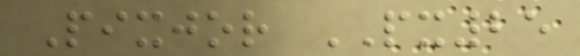Pixjor PX25
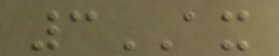3AX
